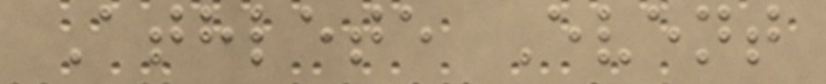Athlete Event
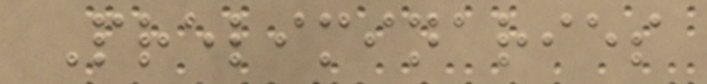Preliminaries
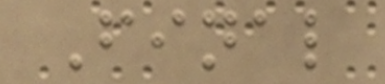Final
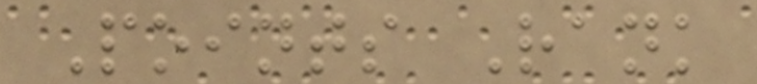Points Rank
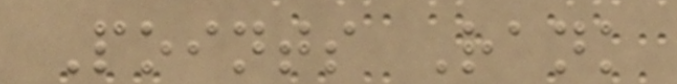Points Rank
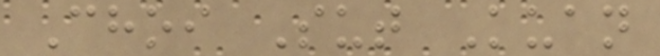Choi Sut Kuan
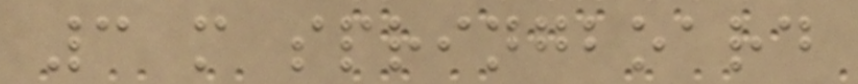3 m springboard
